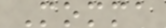Momma
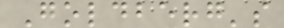Goldberg's
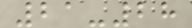21-28
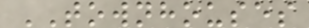TOWNHOUSES
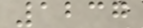1237
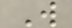W
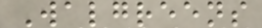Walgreens
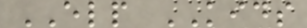ELP KIDS
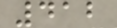412
